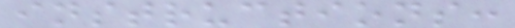instructions:
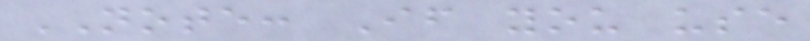NOTE: If you use
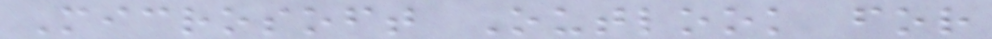Microsoft Outlook for
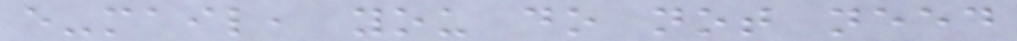e-mail, you do not need
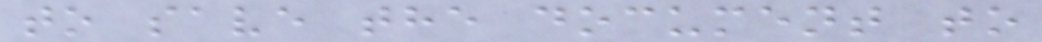to save the document to
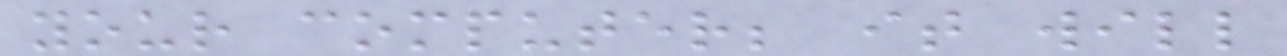your computer; it will
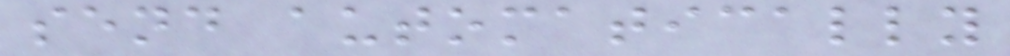send automatically
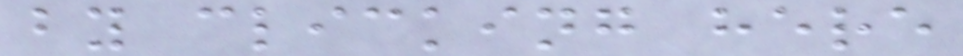by clicking here
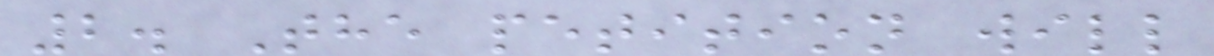2. The petition will
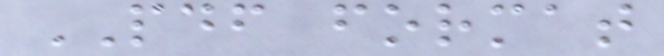PDF format
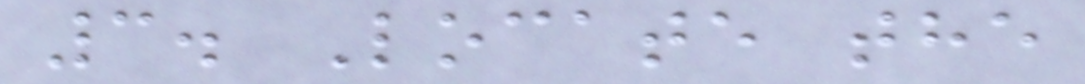3. Locate the
